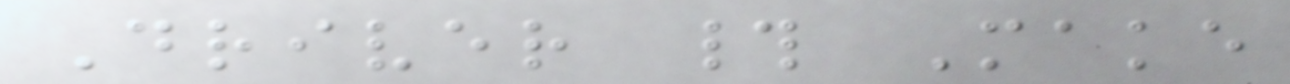Driver # Make
